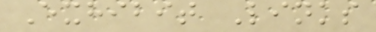Exhibit Links
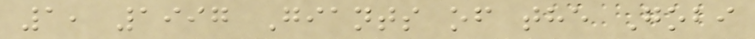1, 1997 Giants of the Gobi
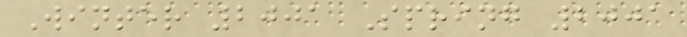Winter 2001 Spring 2001
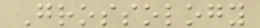Grossology
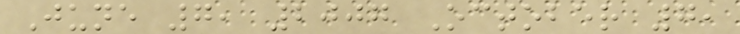June 7, 2007 October 7,
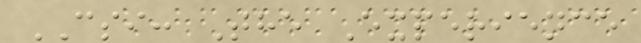CSI: The Experience
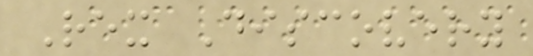Rex Discovery
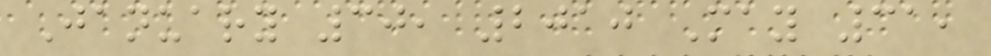January 30, 2010 May 31,
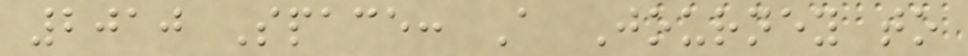2010 Space: A Journey to
